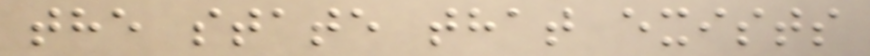the state that exists
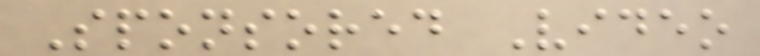Sponsored Video
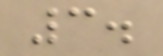3.
